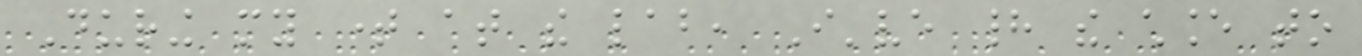During my time at the lab, I've had the chance to
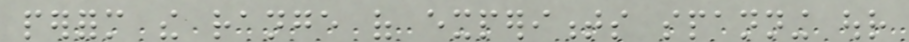perform the range of experiments spanning our
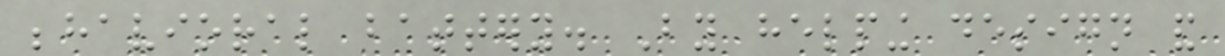behavioral battery. By helping design and
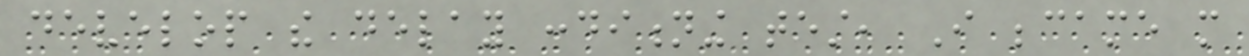develop the delay conditioning test, I became more
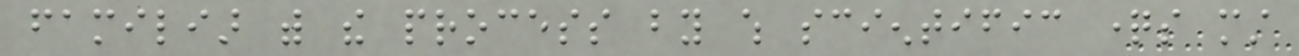familiar with the process by which scientific questions must
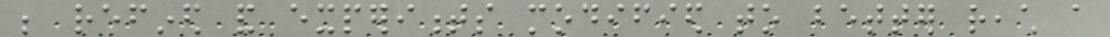be refined and experiments modified to better reach a
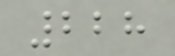228
